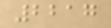2217
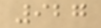927
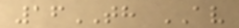16TH AV
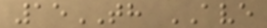15TH AVE
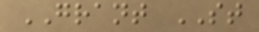GRANT ST
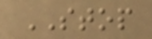STOP
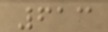613
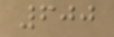600
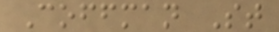Coffman St
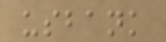usbank
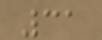31
